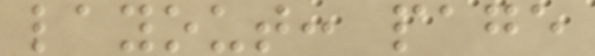layout: page
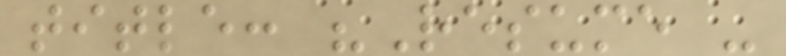title: "Resume -
